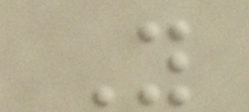You
